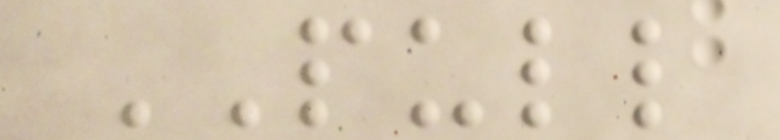PULL
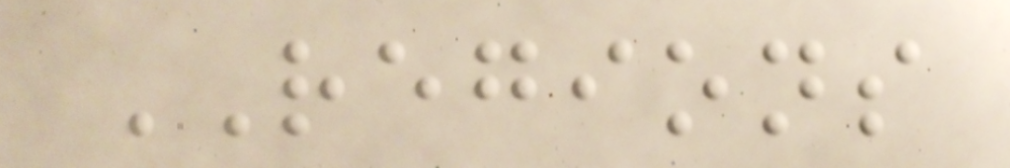REGIONS
